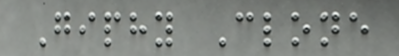Giphy Clone
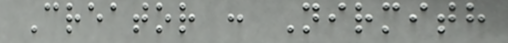Creator : Nirmith
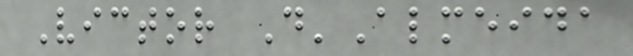Victor D'Almeida
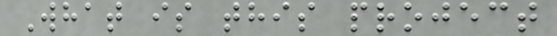What is this project
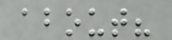about?
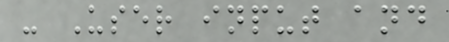- User input and
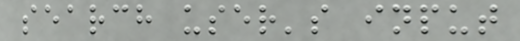search user's input
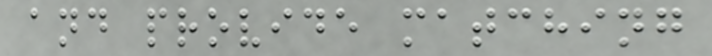and provide matching
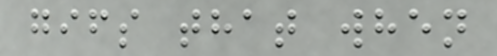gifs that when
